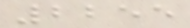2255
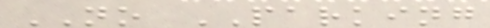NO PARKING
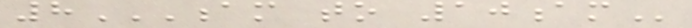8AM TO 10AM
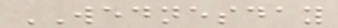WEDNESDAY
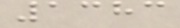1383
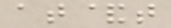at&t
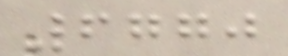6770
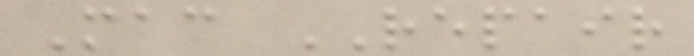Mac REPAIR
